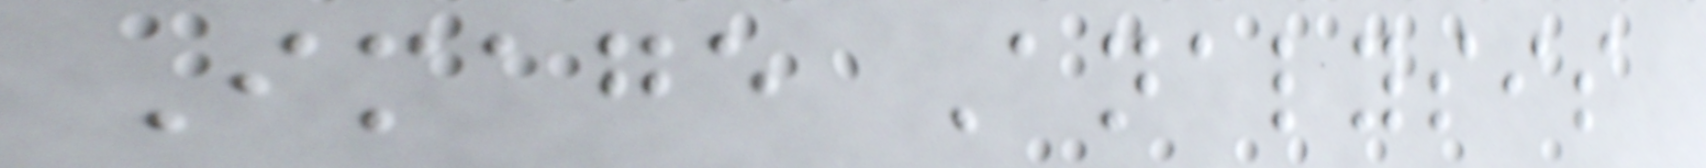Image Analysis
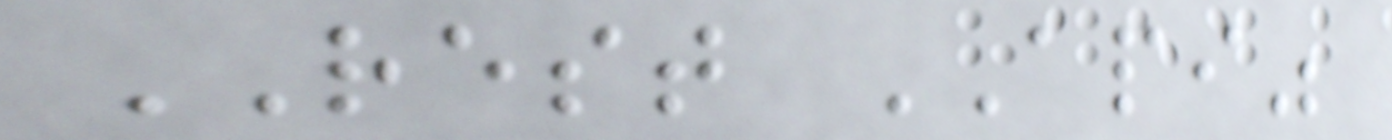REST API"
